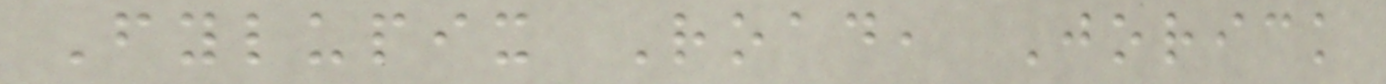Fylupix Road, Jorick
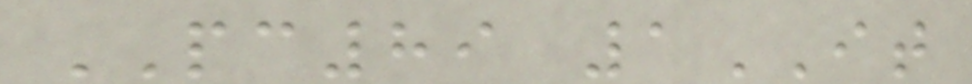PC89 1IT
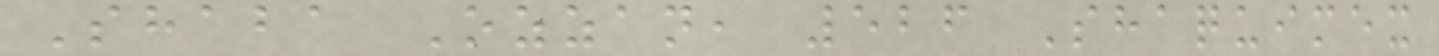Shaba Ozzan, 526 Shaquimex
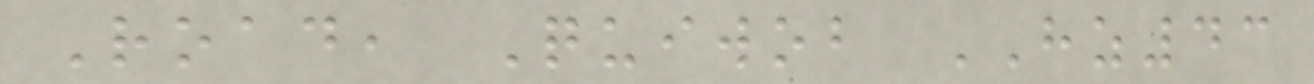Road, Quiwob HZ43
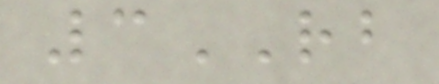3RB
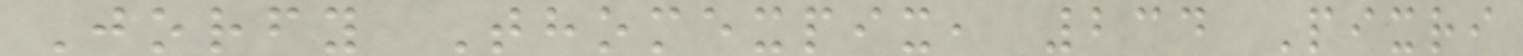Jorfy Thomexpix, 234 Pixri
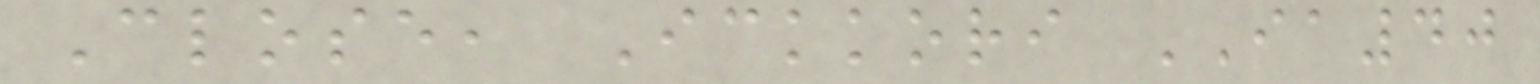Close, Ickkori IA40
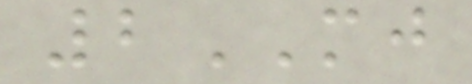2MJ
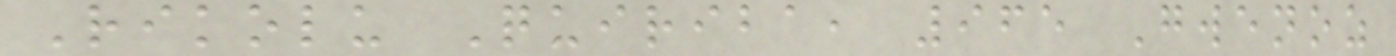Rikolu Quiriba, 965 Gwenoz
